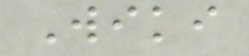Wiki
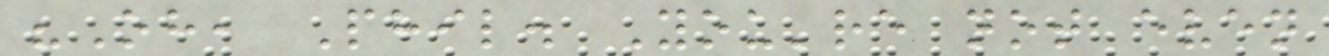"Oh, Phil. You're not even
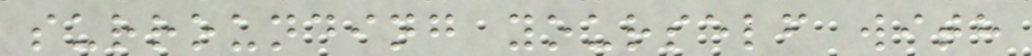surrounding yourself with
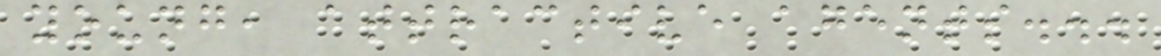young, attractive agents...
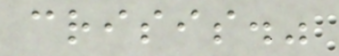crisis."
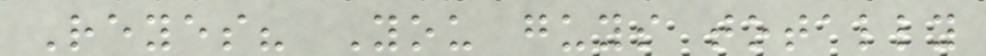Reyes? You guys totally
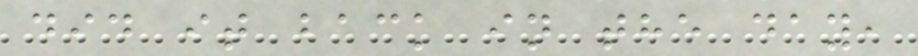did it back in the day,
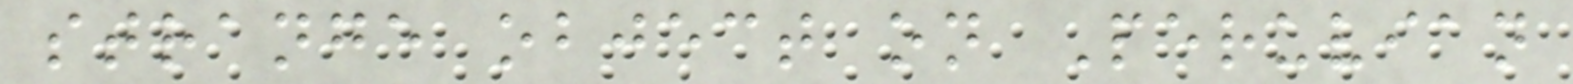strange object on Peruvian
